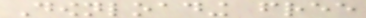Downloading free
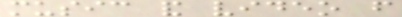music and video from
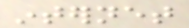internet
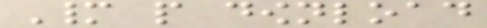Many people download
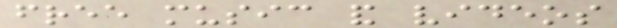free music and videos
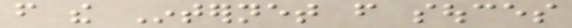from the Internet from souces
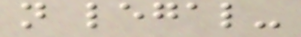not legal-
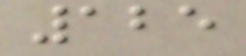125
